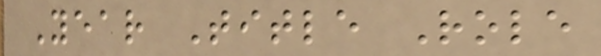Year Title Role
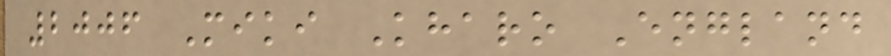2006 Miki Kharo England
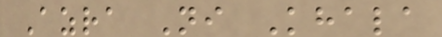Azra Ni Khala
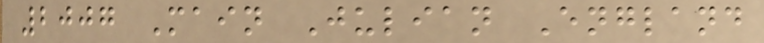2007 Main Julian England
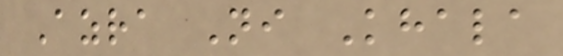Azra Ni Khala
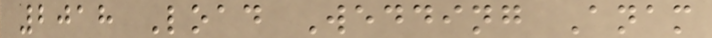2018 Load Wedding Anam
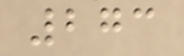273
